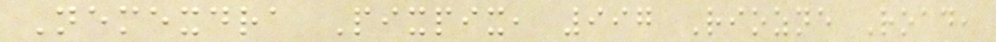Nemexdra Pixpix, 997 Riozne Road,
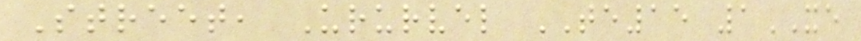Street, Ururvel TE15 1XE
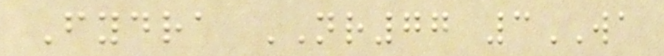Fydra NR77 3WA
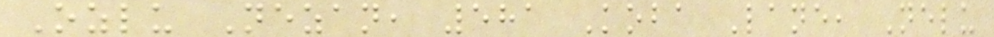Ozlu Nezan, 581 Koba Lane, Nelu
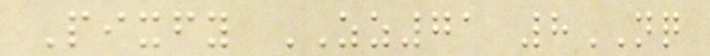Pixfy ZZ71 8NQ
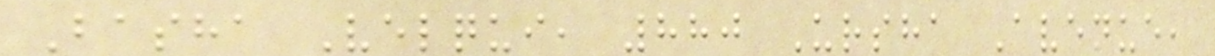Basha Velqui, 880 Ursha Avenue,
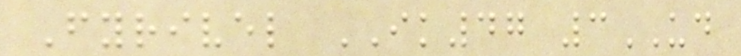Fyrivel IK47 3UD
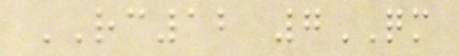RC12 7QM
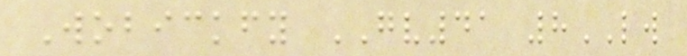Wobickfy GV41 8LW
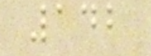142
